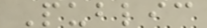Public
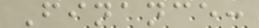Finance:
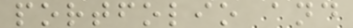portfolio and
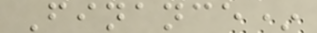Finance*
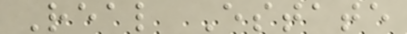Real Estate
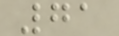71
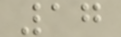17
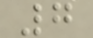7
